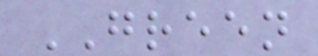GREEN
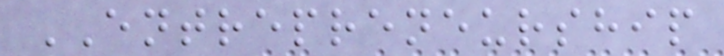ENTREPRENEURSHIP
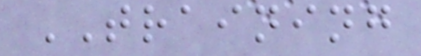TRAINING
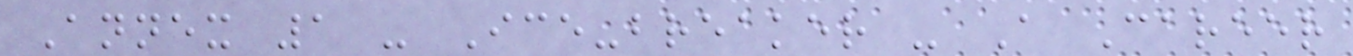Annex 1 - Ice-breaker - A Career
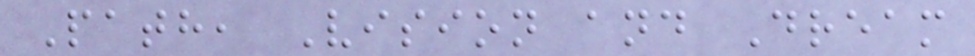Path, Vision and Dream
